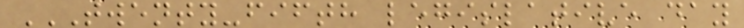TWENTY-FIFTH LEGISLATIVE DAY
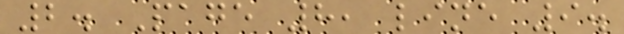2. Page 8, line 9.
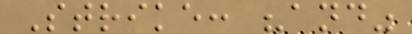Strike: "and"
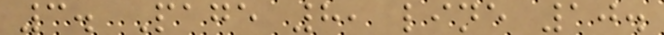3. Page 8, line 10.
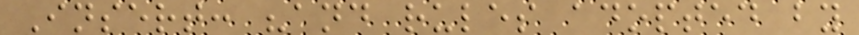Insert: "and rules adopted by
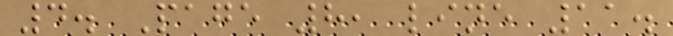4. Page 8, line 11.
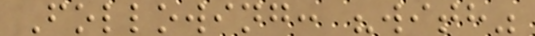Following: "with"
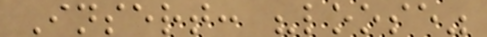Insert: "loose"
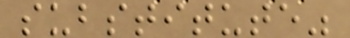substitute"
